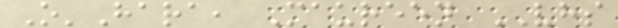O'Hara, Maureen VHS
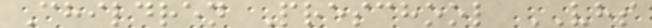Children Preschool VHS
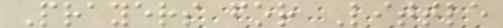Prayers for Little
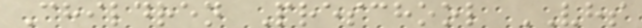Children Preschool VHS
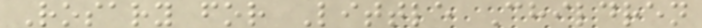Rosary for Little Children
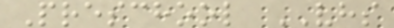Preschool VHS
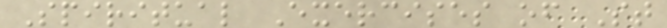Spiritual Exercises of St
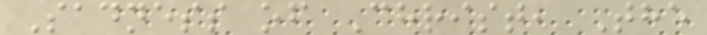Sadness of Christ, The
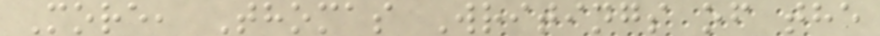More, Thomas Writings of the
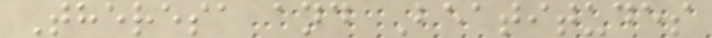Theresa and Beatitudes
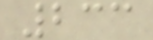233
